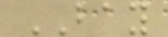BAY
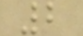2
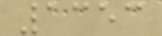1353
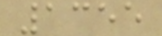1355
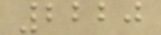2220
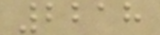2218
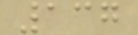137
